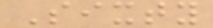Sixty
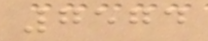7574
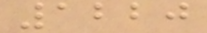1220
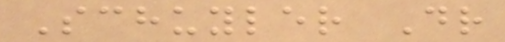Schuyler Dr
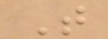T
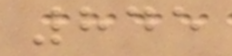845
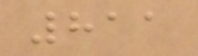811
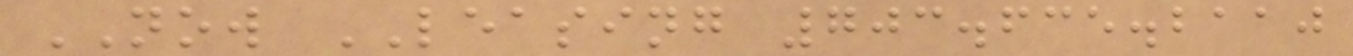NOW LEASING 703.635.2110
